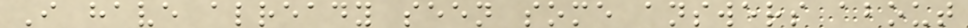I have already seen some answers about
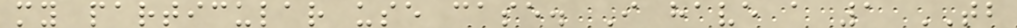my particular use case. I have a 1 TB
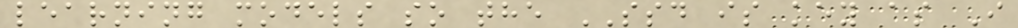learning models so the SSD is key as I
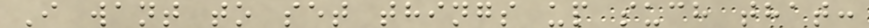I want to set things up such that:
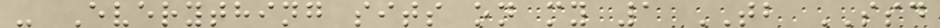- Everything sits on my 1 TB SSD
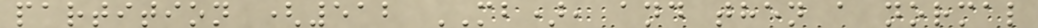partition (512 MB), and then a normal
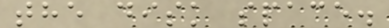the disk space.
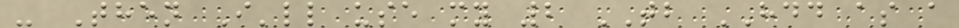- Then I'll use my 2 TB HDD as a
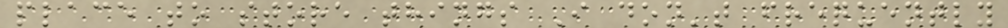place to store things I don't frequently
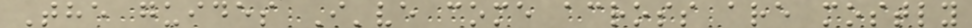The guides I've come across are mostly
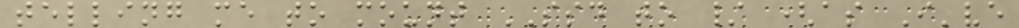telling me to mount SSD to / (as I've
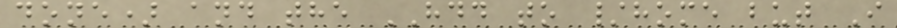done) and the HDD to /home but I
